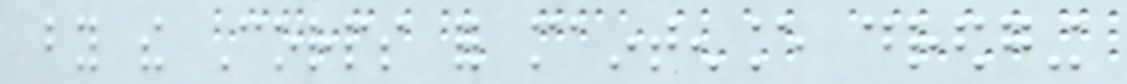by the Corps for maintenance dredging
